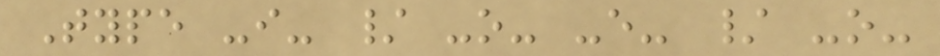Type -i- / -o- -e- / -o-
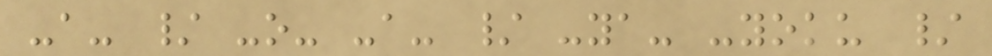-a- / -o- -a- / -ya- -yoku /
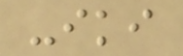-iki
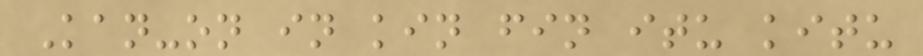Kan-on in kin fin itu kitu
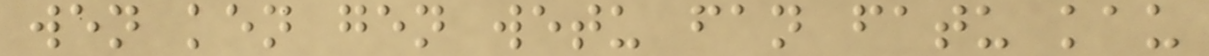wen ken gen wetu fan fatu kau
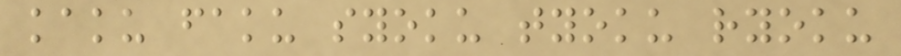kaku faku syoku tyoku ryoku
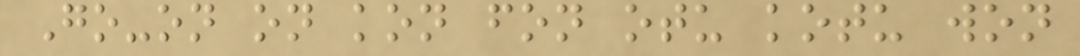Go-on on kon fon otu kotu won
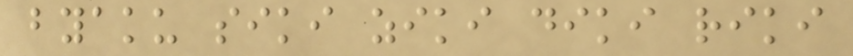byaku siki ziki diki riki
